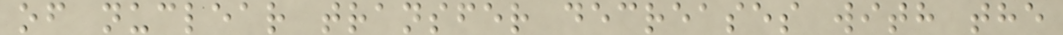of nuclear transfer decreases with the
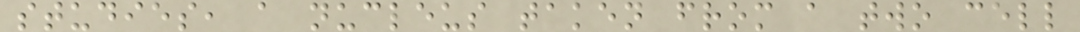studies, a nucleus taken from a two cell
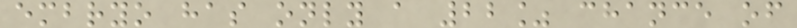embryo has only a 22% chance of
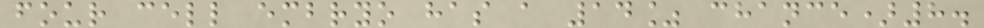four cell embryo has a 14% chance)8.
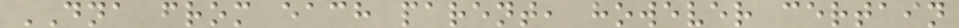DNA from each parent, however certain
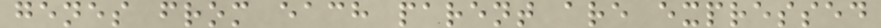genes from each parent are expressed
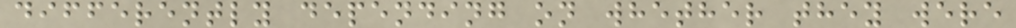differently depending on whether they were
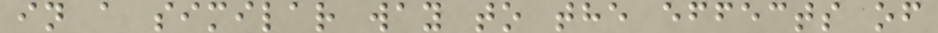in a similar way to the effects of
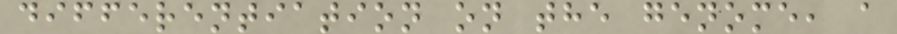differentiation on the genome, a
